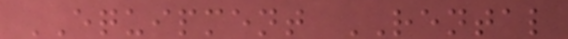EQUIPMENT RENTAL
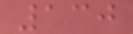130
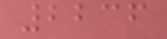2236
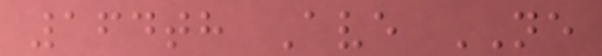164th Ave NE
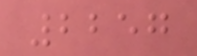2257
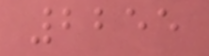2255
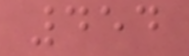454
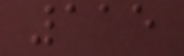115
